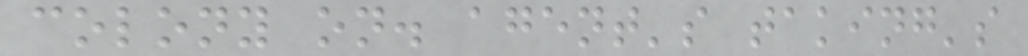colony on. agent's taking's
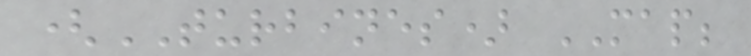(TURBINES) MAP;
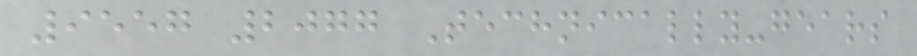9557 2077 Technically-gears
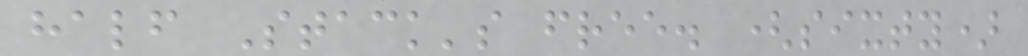half Stack's free. (sixty)
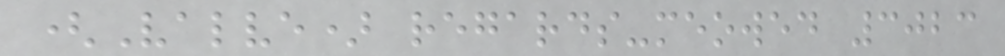(Valve) regards-meowed 3023
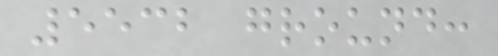5532 ground:
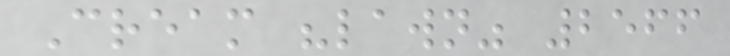Cream "lawn" 2566
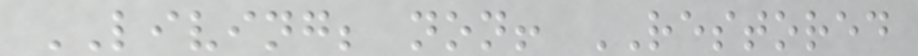LIVING; non! RESTORED
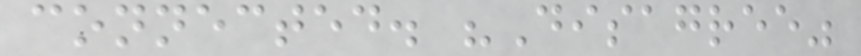connected. "Disagree"
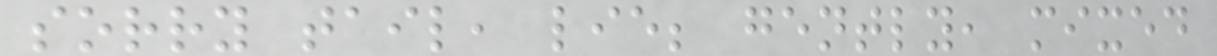sorry tail, lie; gently, mixed
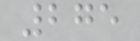275
